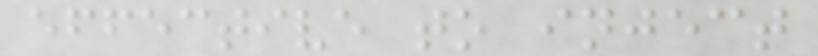effective to inject
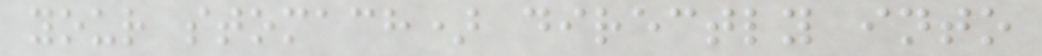your stomach) directly into
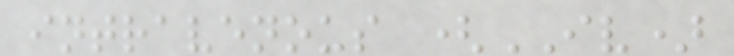intravenous (IV)
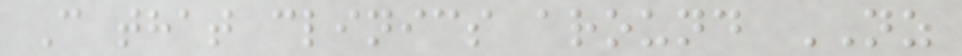C that clinics around NZ
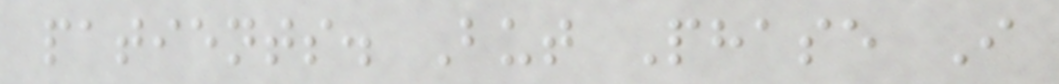patients. But Phase I
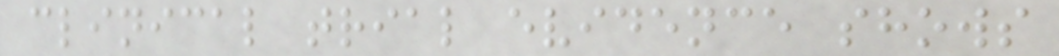clinical trial evidence shows
